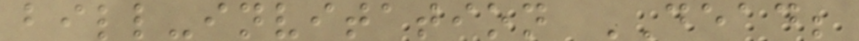bill-invitation DEAD;
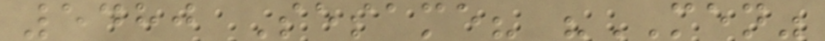5480 Sesame? "MEN"
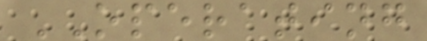OPERATING
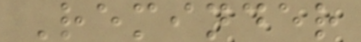Reminder
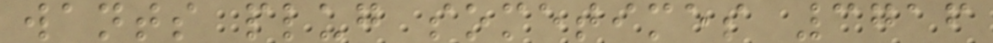wants plug sometimes 3716
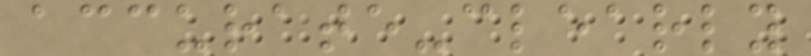accurate-clearly
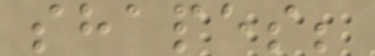shapes;
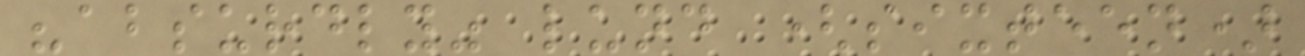"absurdly" lund (sixteen)
